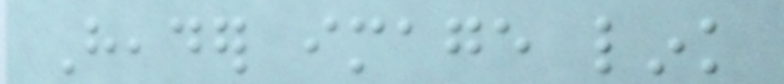Header image link
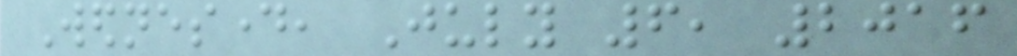Wednesday, July 6, 2016
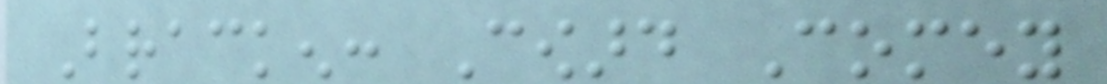Bracken: Coward Comey
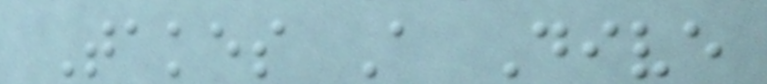Takes A Dive
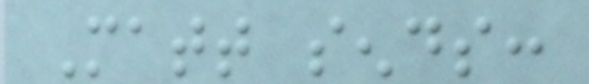Matt sends:
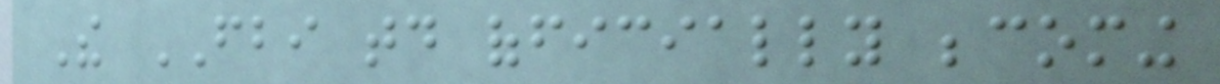The FBI today officially becoming
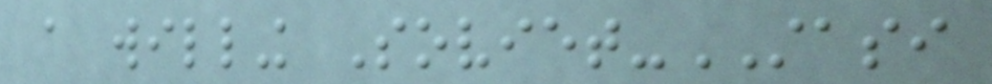a willing Soviet-STASI
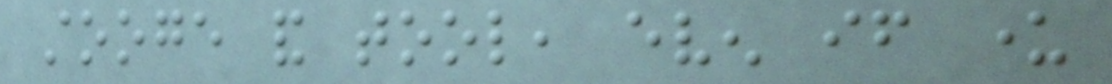stooge and tool, even if under
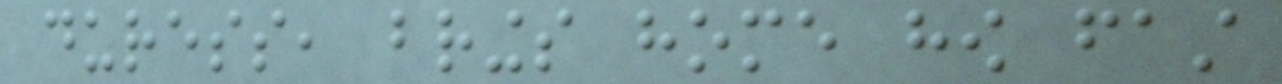duress, brings home how fast
